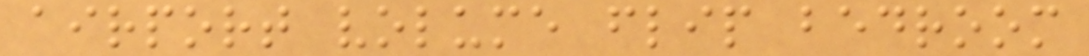airport volume flip bedroom
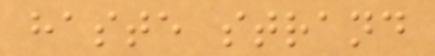haste strand
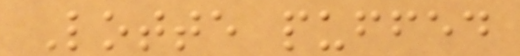Lotte puffed
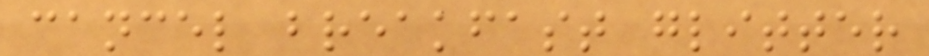cancel breakfast glitter
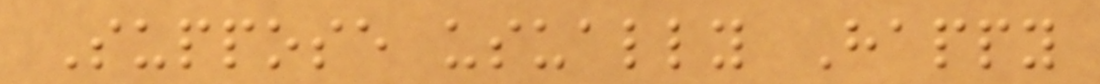Suppose usually Happy
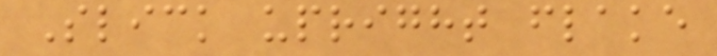Slick upright flake
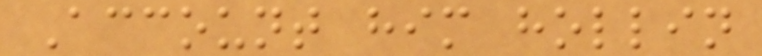Account him hollin
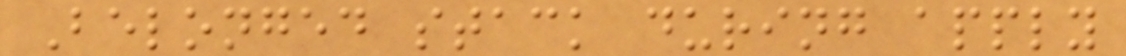Belonged stack during apply
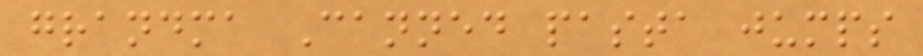grandma Canned pasta jumps
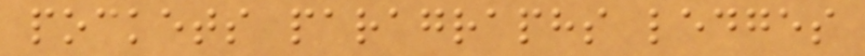pockets paragraphs ledges
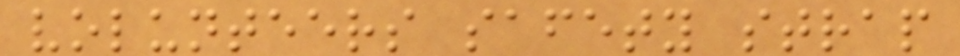volunteers safety strap
